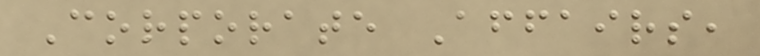Corporate Affairs,
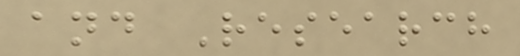and Research
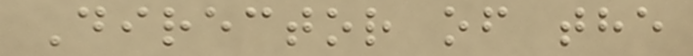Director of the
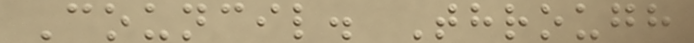Council. Through
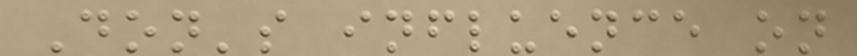Don's influence on
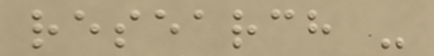research -
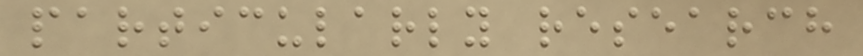particularly research
